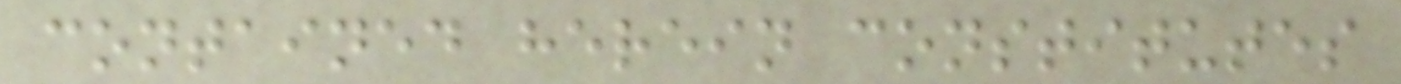contained herein constitutes
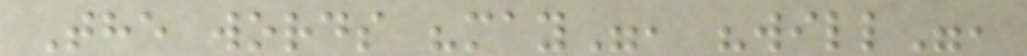The words "may", "will",
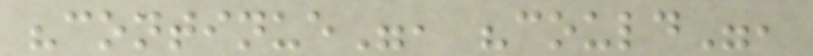"continue", "could",
